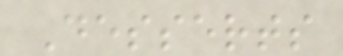Desserts
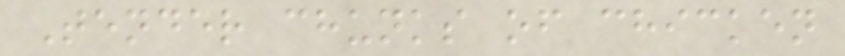Tender chunks of chicken
